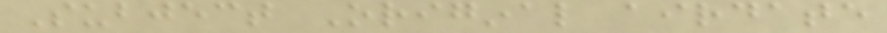Subject Original airdate
